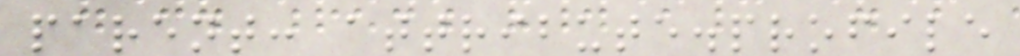parent: attribute.profile
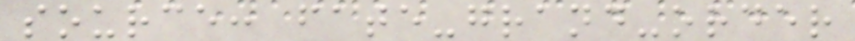source: fate-grand-order
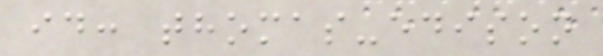id: thomas-edison
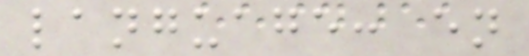language: en
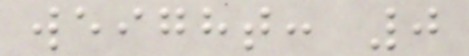weight: 0
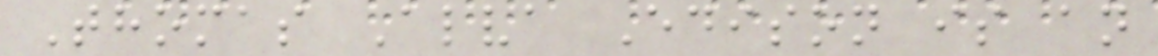Thomas Alva Edison is an
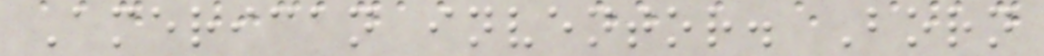American inventor. Born
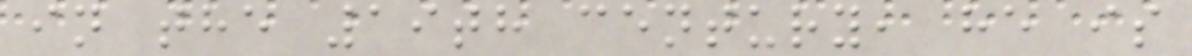in the 19th century, he is
